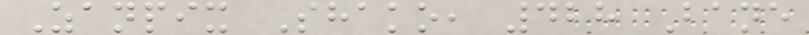Zanpix Shako, 428 Bane
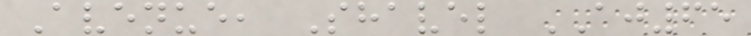Avenue, Shavel AJ65
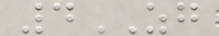4ZG
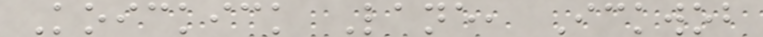Koickick Lane, Ickwob
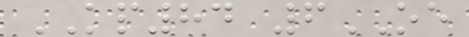KP84 6OE
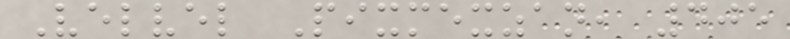Velvel Pixmexzan, 405
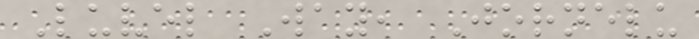Luvel Way, Jornelu
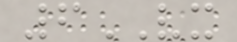6VX
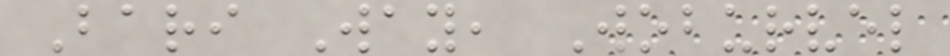Bari Way, Woburvel
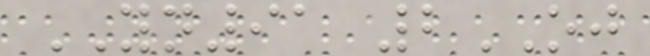YN91 2OJ
